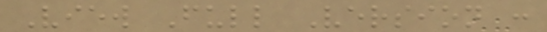View Full Version :
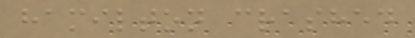hamilton crashed
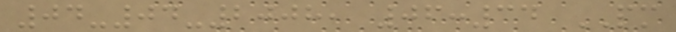04-04-2008, 06:34 PM
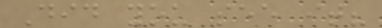Did you see it?
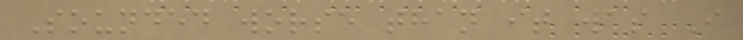Sounded worse than it was I
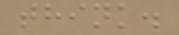think.
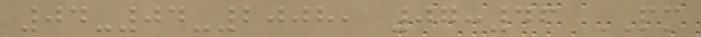04-04-2008, 07:46 PM
